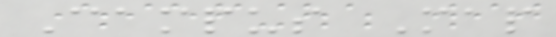Campus Map
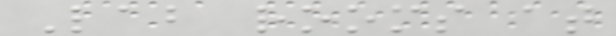Lab rooms at
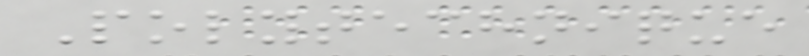Polytechnique
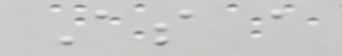As a
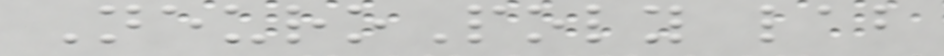NeuroPoly lab
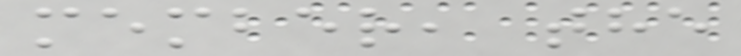member, the
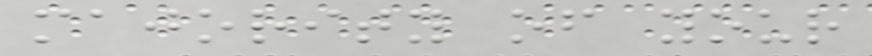majority of your
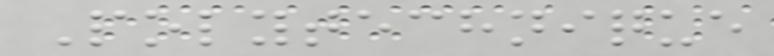Polytechnique
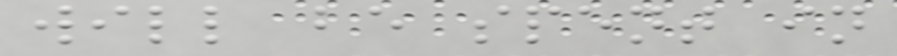will be spent in
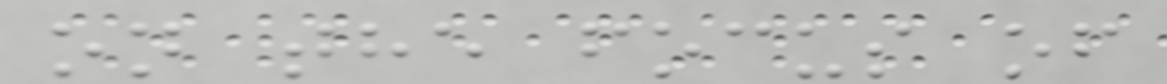on the focus of
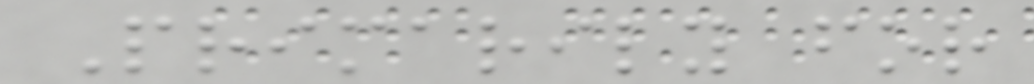Primarily for
